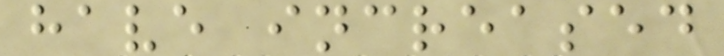have increased
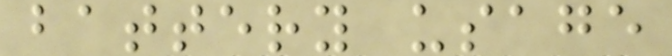battery usage
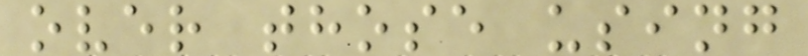over those using
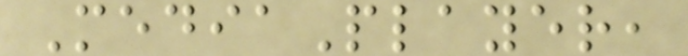MediaPlayer,
